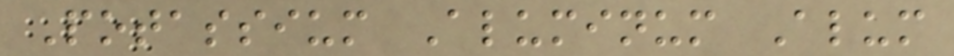Potassium Aluminum Alum
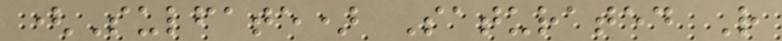(Sulfate) Saturated R
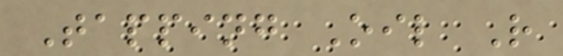Tapping Oil R
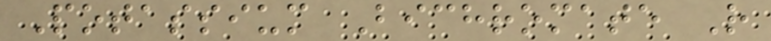Potassium Bichromate R
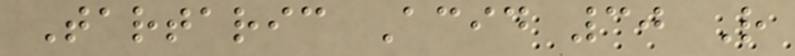Tartaric Acid 30 R
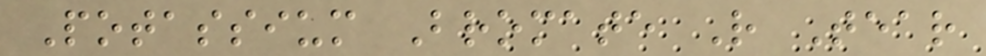Potassium Bromate R Tear
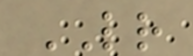LR
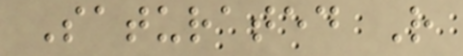Saturated R
